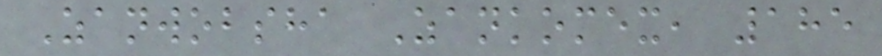Zanwobsha Zankomex, 185
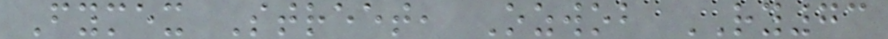Fymex Street, Ozwob RY73
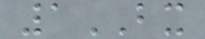1BX
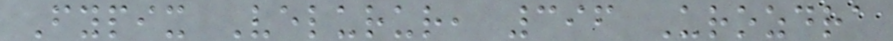Fypix Velurur, 396 Urozdra
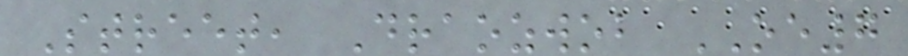Street, Draozwob OE7
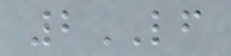2LF
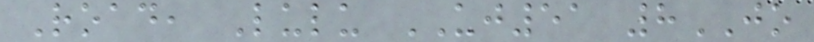Road, Lulu UJ51 8JO
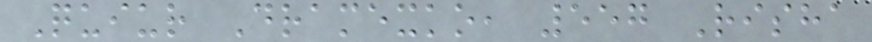Quiur Dramexko, 557 Risha
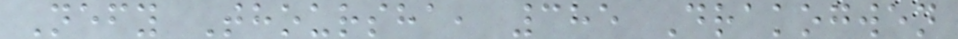Nefy Thoursha, 385 Drakogwen
